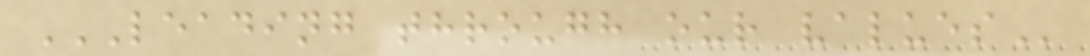LEADING THROUGH OUR VALUES
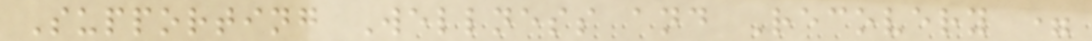Supporting Wellness and Recovery =
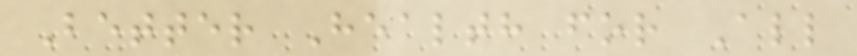Better Health for All
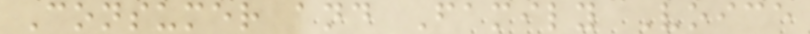Consumer and Family Voice
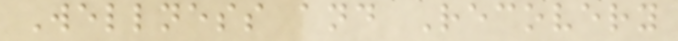Wellness and Recovery
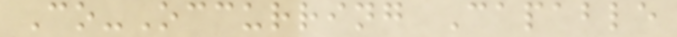Co-Occurring Capable
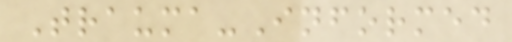Trauma-Informed
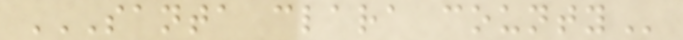SANTA CLARA COUNTY
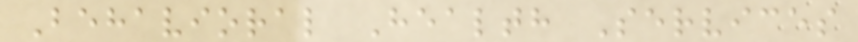Behavioral Health Services
